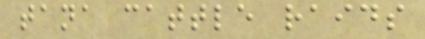tana cattle raids
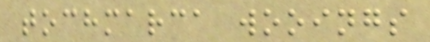tochmarca wooings
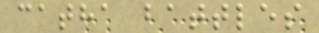catha battles
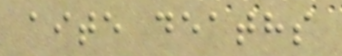aite deaths
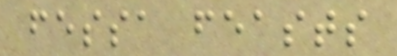fessa feasts
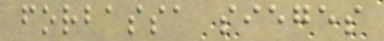forbassa sieges
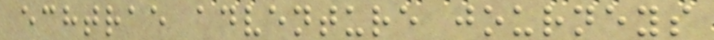echtrae adventure journeys
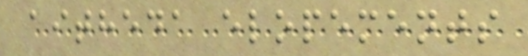aitheda elopements
